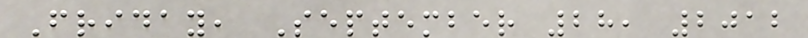Friday, September 28, 2012
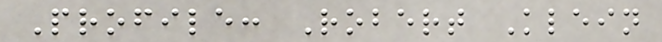Profile: Robert Klein
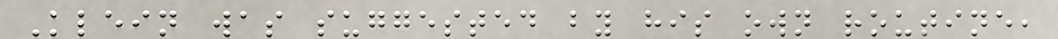Klein was suggested by his own routine,
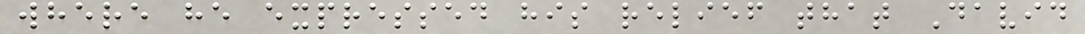where he expressed his relief that David
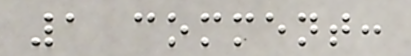1 comment:
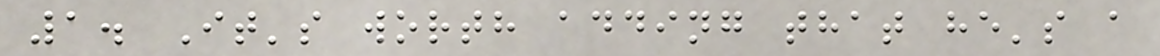1. It's worth adding that he's a
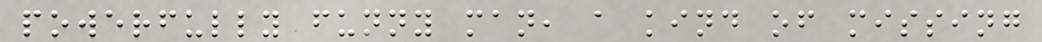powerfully funny man, a kind of missing
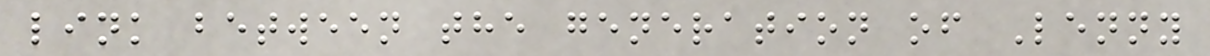link between the generation of Lenny
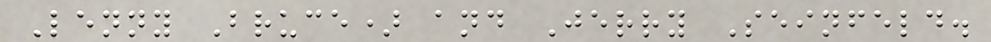Lenny Bruce) and Jerry Seinfeld.
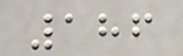186
